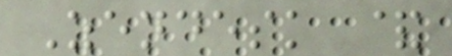Zendesk &
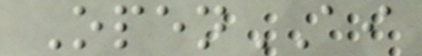OpenAI
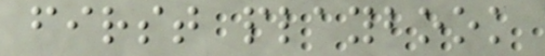first playbook
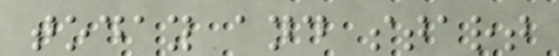today and start
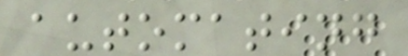automating
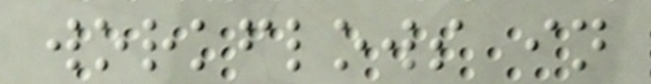workflows in
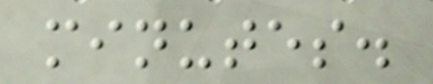minutes.
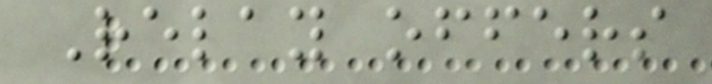Relay offers
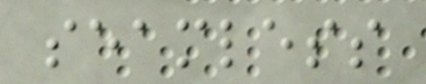seamless
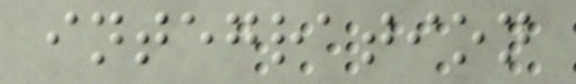integration
